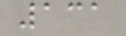131
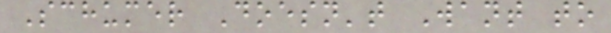Schumer Doesn't Want to
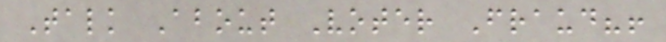Talk About Voter Fraud?!
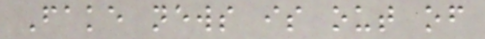Fake news is out of
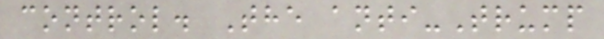control. The anti-Trump
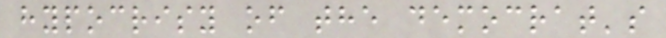hypocrisy of the democrat's
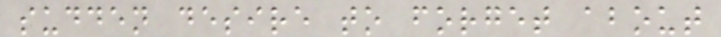sudden desire to forget about
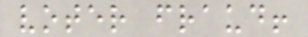voter fraud!
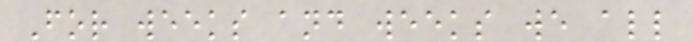For weeks and weeks we all
